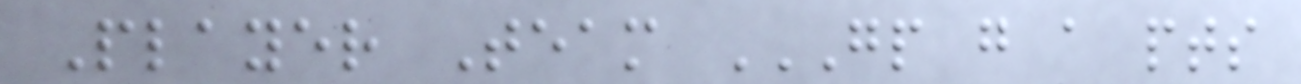Player Team GP G A PTS
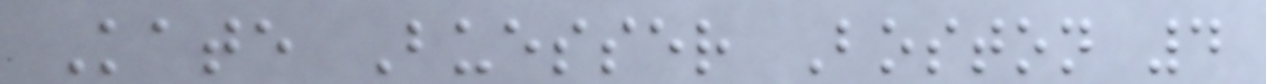Kate Buesser Boston 4
